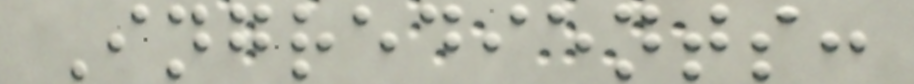Ingredients:
